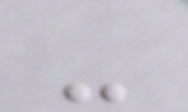-
